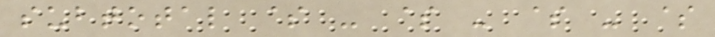subtotal $ - $ - $ - $
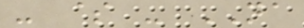- $ - NA
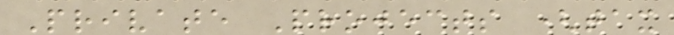Private Projects (tax
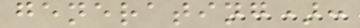generating):
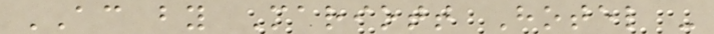AC by Mariott Hotel -
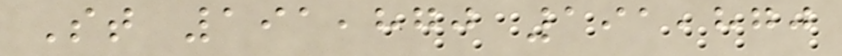St 191,870 191,870
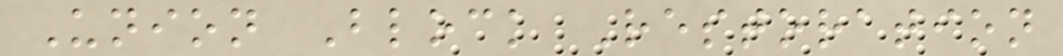Union Block Restoration
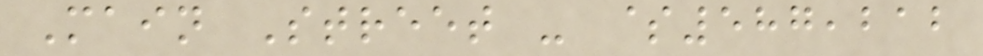Main Street - $587,212
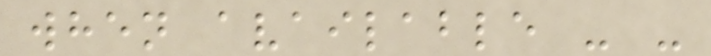when available - -
